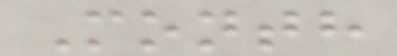Month
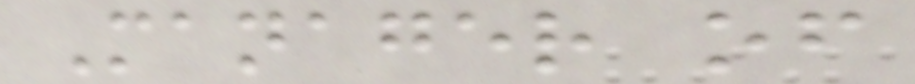Manager of
